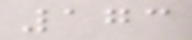173
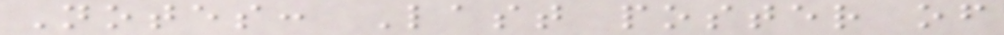Notes: Last poster of
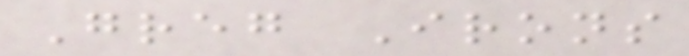Greg Irons
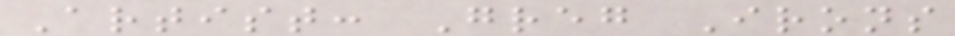Artist: Greg Irons
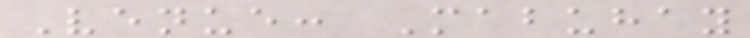Venue: Mabuhay
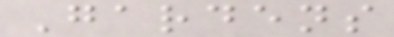Gardens
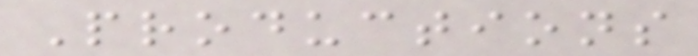Productions
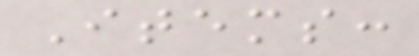Items:
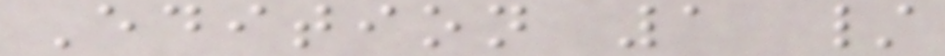Edition 1 /
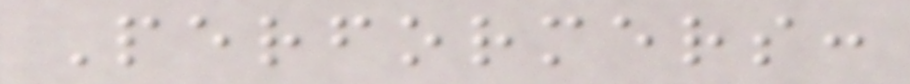Performers:
